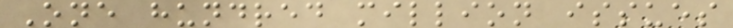One hundred million issues
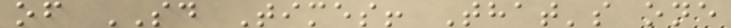of SD Times! That's one
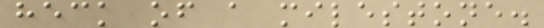heck of a milestone.
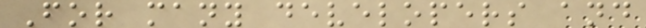For many developers and
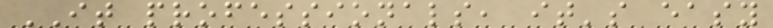IT professionals, it's easy
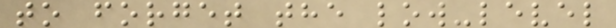to forget the low-level
